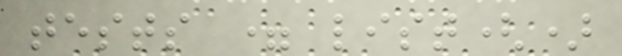tests = list()
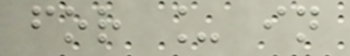for _ in
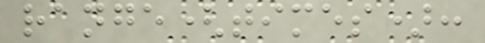range(times):
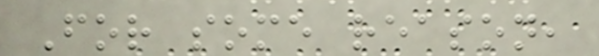For some reason,
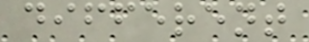different
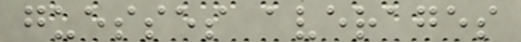guesses averages
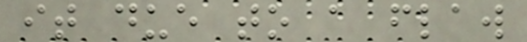it due to a flaw
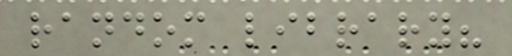random library?
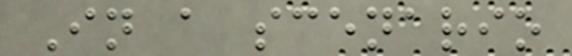In a scenario
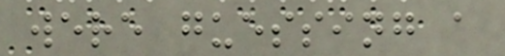were guessing a
